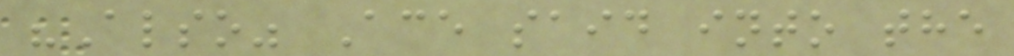"Also" Ace said into the
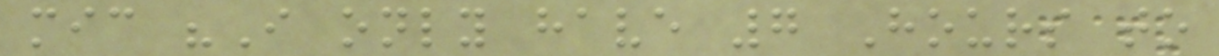mic "I only have 7 Hours to
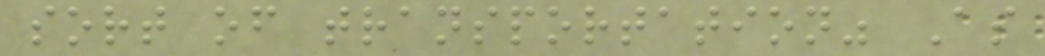sort of transportation" As
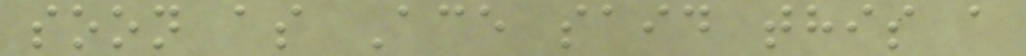soon as Ace said this a
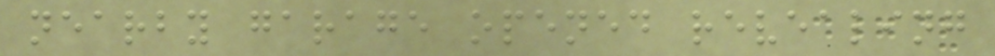nearby garage opened revealing
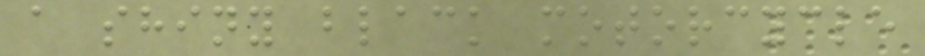a shiny black motorcycle
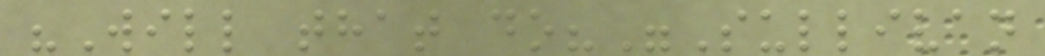"Will that do?"Sullivan
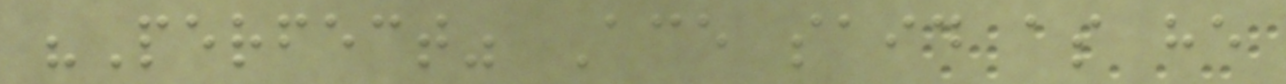"Perfect" Ace said as he
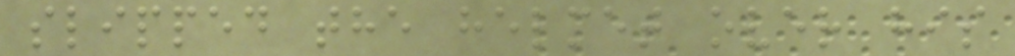slipped the helmet over his
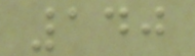140
